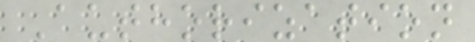Authorization
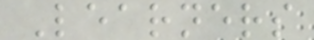Learners
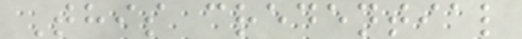This credential
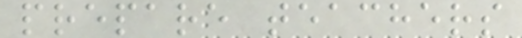prepare teachers
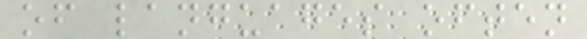of languages often
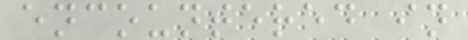encountered in
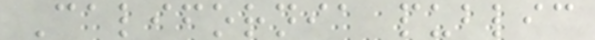California public
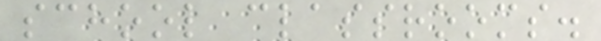school classrooms.
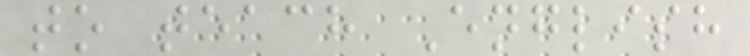to teach English
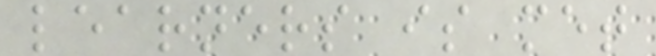learners is met
